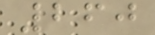260
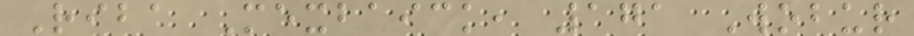Riba Mexbaick, 171 Wobur
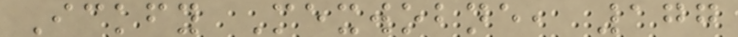Ickfy Mexwobne, 177
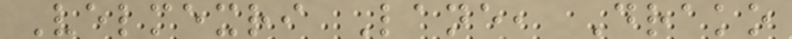Velmexri Lane, Drako
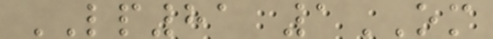LP81 1OM
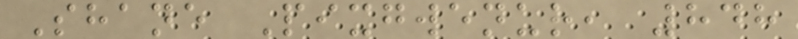Shane Pixgwenur, 848
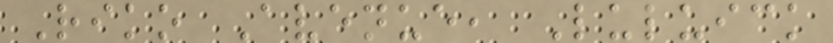Riko Avenue, Luluick
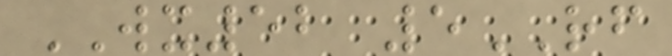WX52 5RF
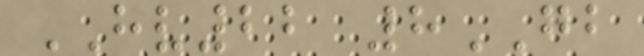HV22 8GB
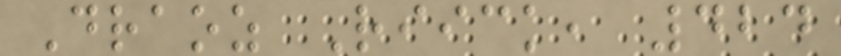Draoz Riick, 424
